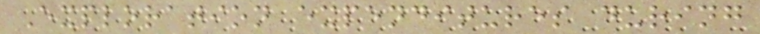Exploration expenditures during
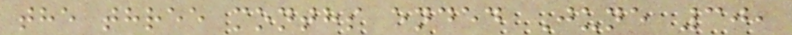the three months ended June 30,
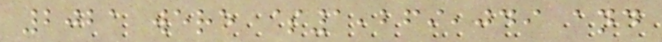2021 were $1,269,049 and
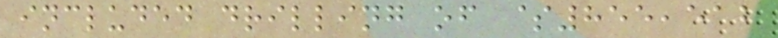included drilling of $855,512
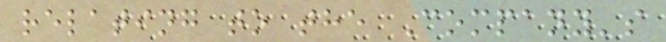relating to the Company's
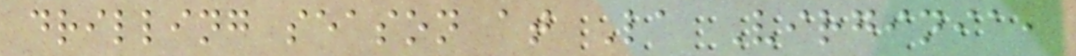drilling season at La Virginia,
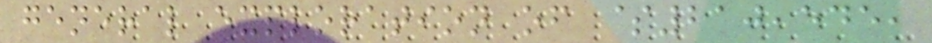general exploration of $210,545,
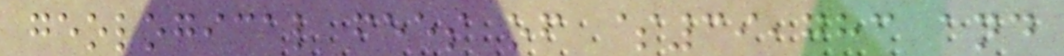geological fees of $39,783 and
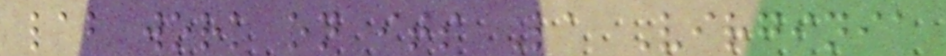lab work on its La Virginia
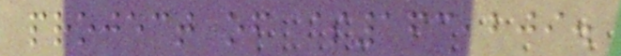project of $163,209.
